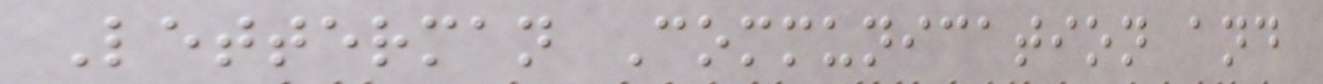Letterman Communication and
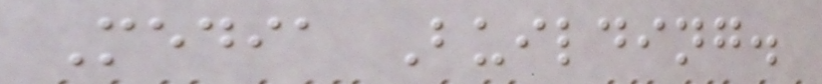Media Building.
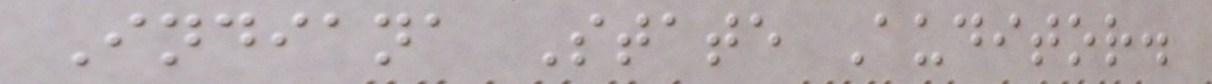Indiana State Auditor.
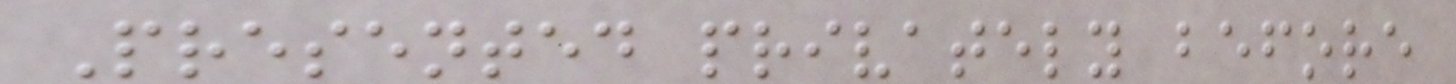Presented privately before
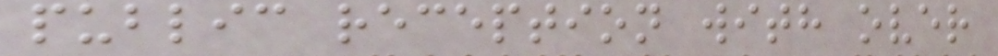public reception with over
